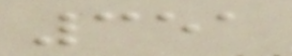351
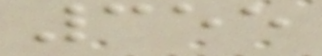355
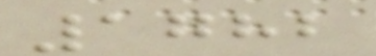1782
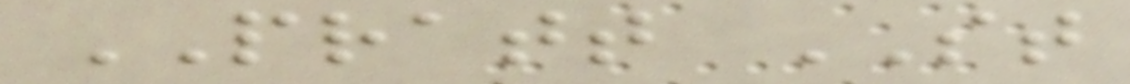PRATT ST
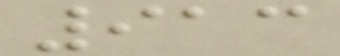913
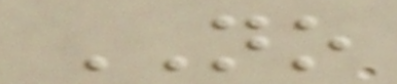NO
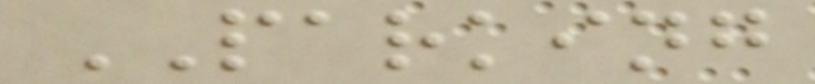PARKING
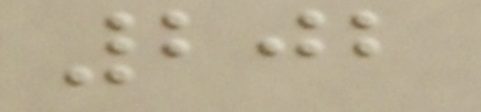202
